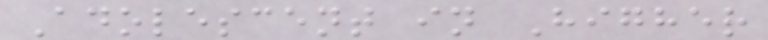Adolescent in Higher
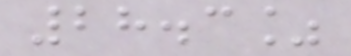28.3%
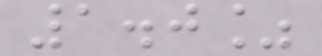1.0%
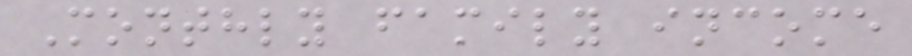Monthly family income
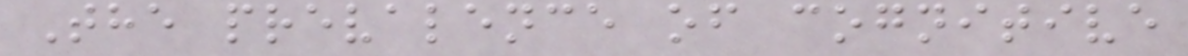The prevalence of cognitive
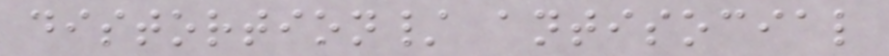distortion/ antisocial
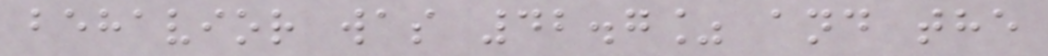behavior was 42.7% and the
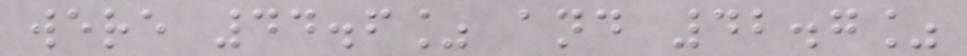were 44.6% and 42.7%
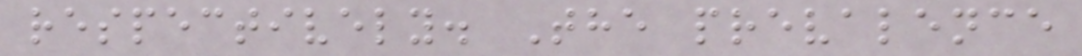respectively. The prevalence
